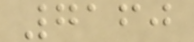7160
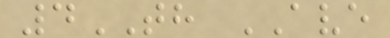4TH AVE
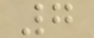7
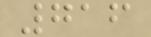716
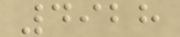4928
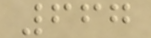667
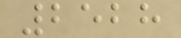2528
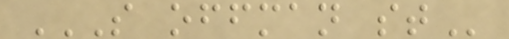S OFFMAN ST
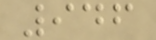946
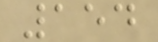154
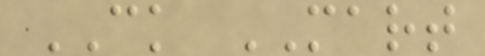CK MART
